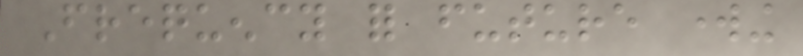Frequency for future working
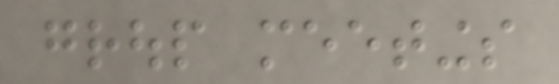group meetings
